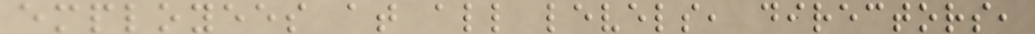employees at all levels, directors,
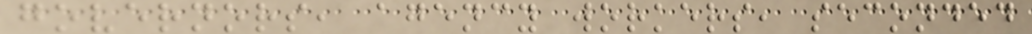governors, agency workers, seconded
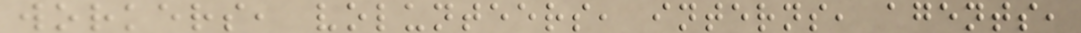workers, volunteers, interns, agents,
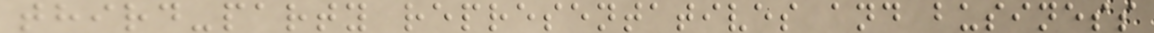third-party representatives and business
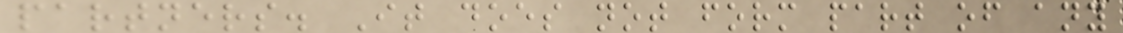partners. It does not form part of any
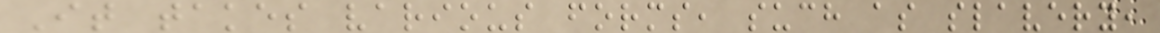It takes various forms, such as slavery,
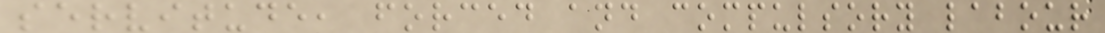servitude, forced and compulsory labour
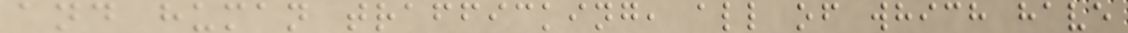and human trafficking, all of which have
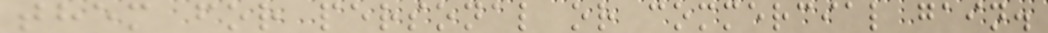them for personal or commercial gain.
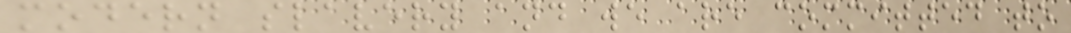modern slavery and we are committed to
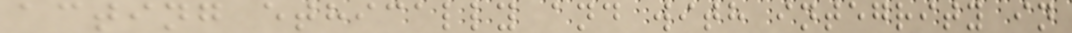acting ethically and with integrity in
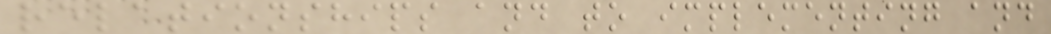relationships and to implementing and
